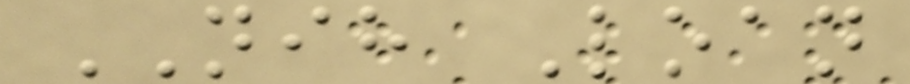NIH Loan
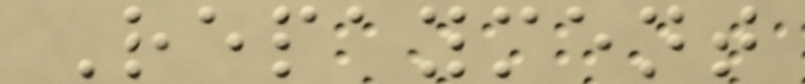Repayment
